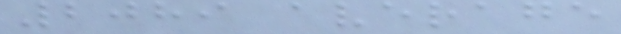2089 average
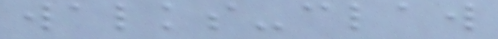walks-claw
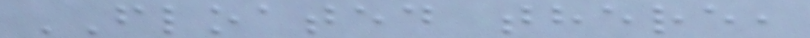FLOATED there,
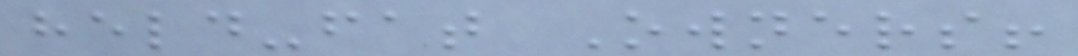held-fat Owners!
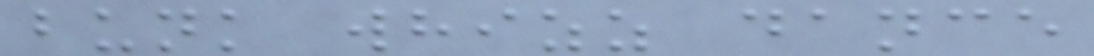bunk whizz dance
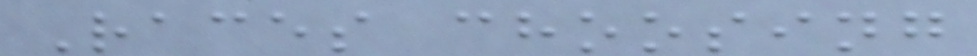Races choosing
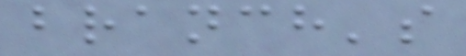branch's
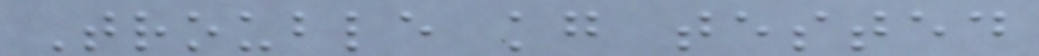Trouble kg tested
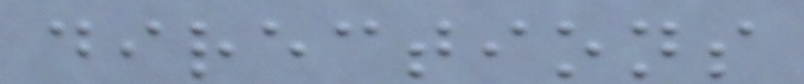directions
